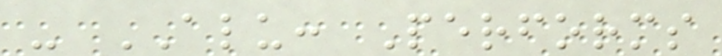- ALU: Performs
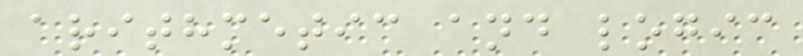arithmetic and logic
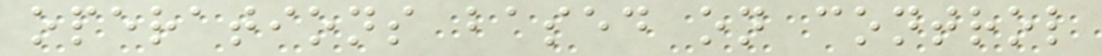operations based on control
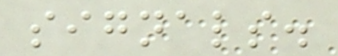signals.
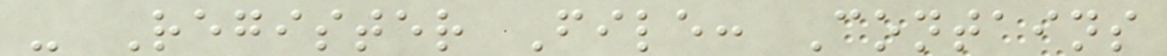- Register File: Contains
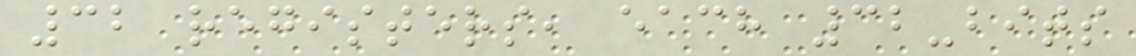32 registers, each 32-bits
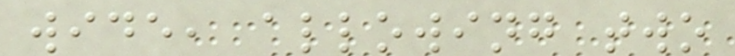wide, allowing two
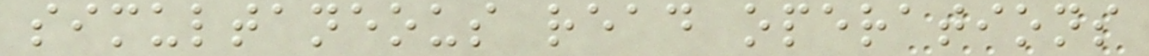simultaneous read operations
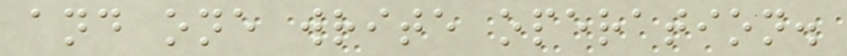and one write operation.
